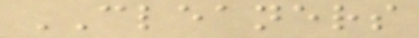CLEANERS
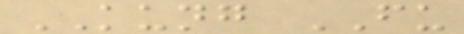KUNG FU
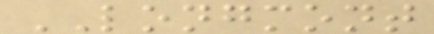LONGMONT
